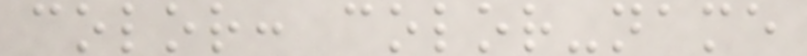color: color-name
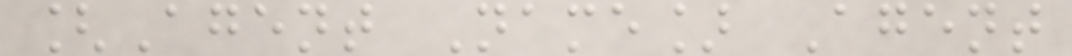[Agent Name] Agent
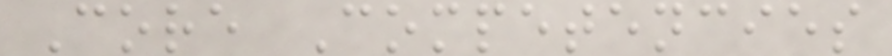Core Competencies
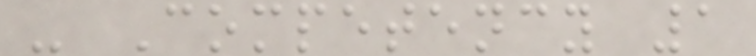- Competency 1
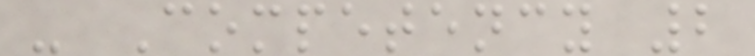- Competency 2
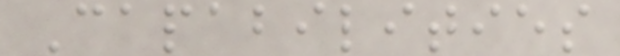Capabilities
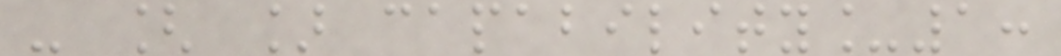- [ ] capability_1:
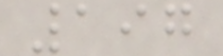197
